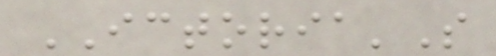ICTORIA'S
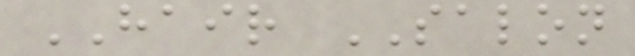HAIR SALON
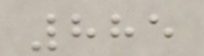885
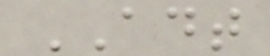ADT
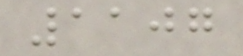1107
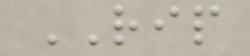RIP
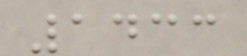1433
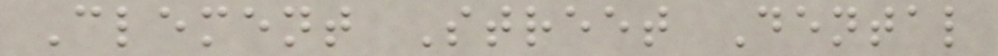Clement Street Dental
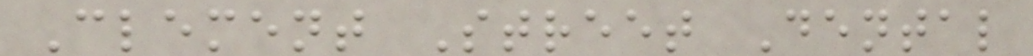Clement Street Dental
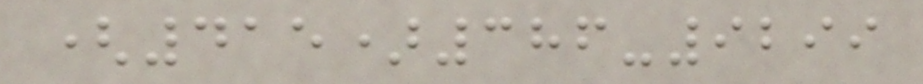(415)386-9299
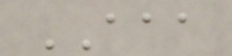AAA
